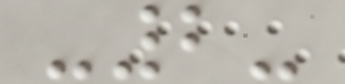-2-
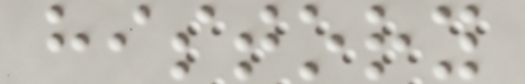history
